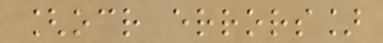[ocr errors]
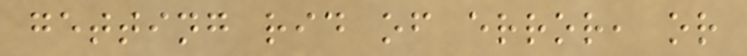getting rid of error, or
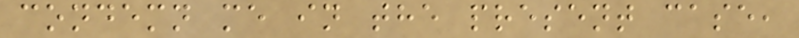condemn me in the present case,
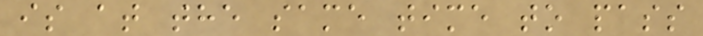is at the same time to pass
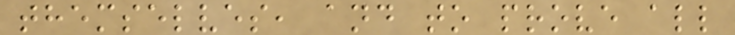themselves, and to prove all
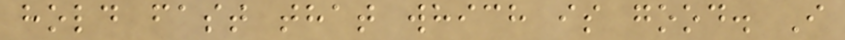hold fast that which is good. I
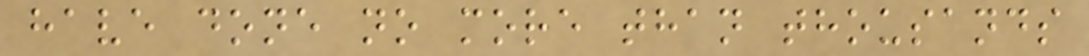have done no more than thousands
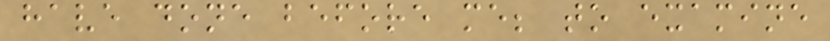have done before me; to examine
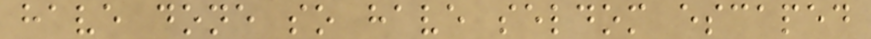have done so have seldom escaped
